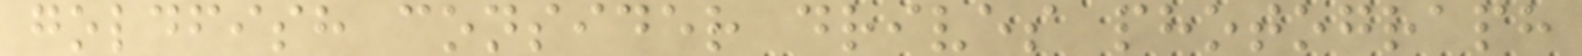goldfish consider drives photograph
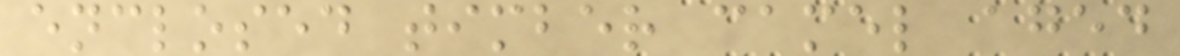enclosed timber camel aged
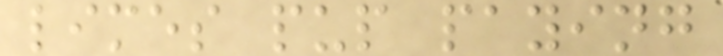limes pup paying
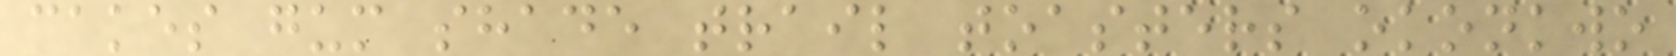cakes gum shade trail toasters okonkwo
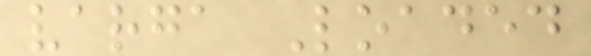varga Loaded
